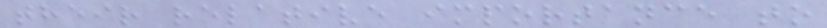their relative importance to
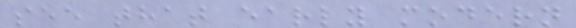see that early modern
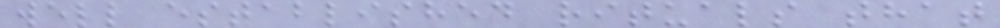well established rituals that
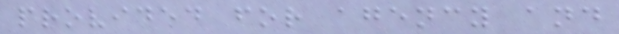provided for agency and
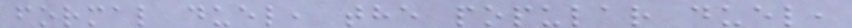formal duel, the popular duel,
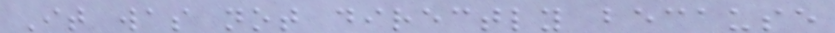It was not directly because
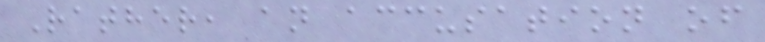Rather, an accusation of
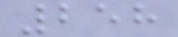258
